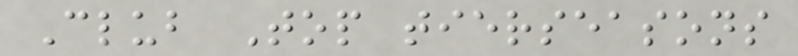Club Top tierseasons
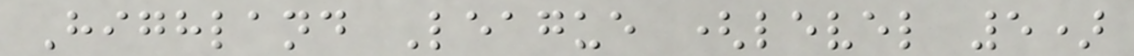Highland League (level 5)
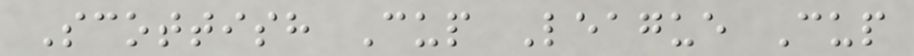Scottish Cup League Cup
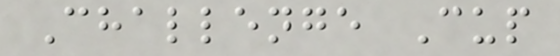Challenge Cup
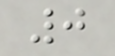0
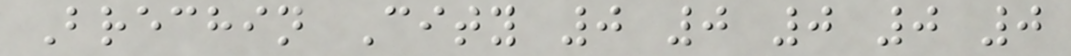Brechin City 0 0 0 0 0
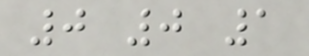0 0 1
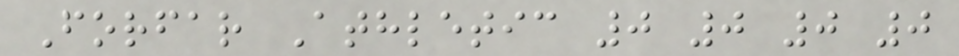Forfar Athletic 0 0 0 0
